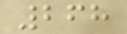268
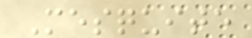Mesquite
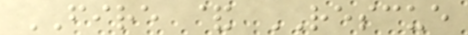FIRE & RESCUE
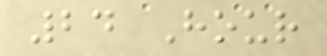24 Hour
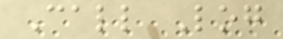Call Log
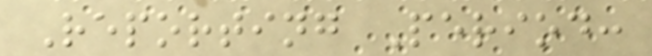Reporting Period:
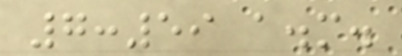7:59 a.m.
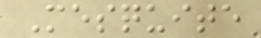Mesquite
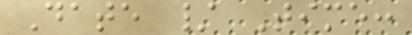Date / Time:
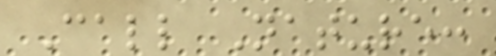Call Nature:
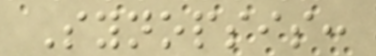Synopsis:
